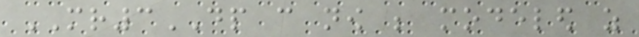MR3DP can now be modeled as
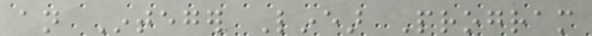an Integer Linear Program
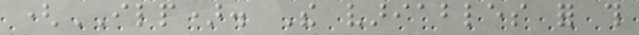(ILP). The variables for this
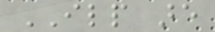ILP are
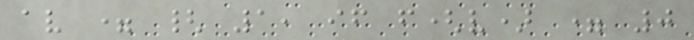av = { 1, if f(v) = 0
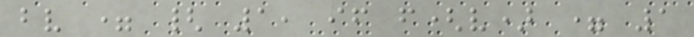bv = { 1, if f(v) = 1
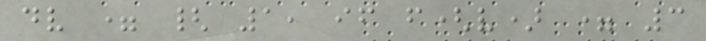dv = { 1, if f(v) = 3
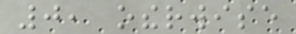0, otherwise
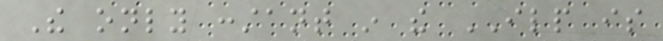The only constant in the ILP is
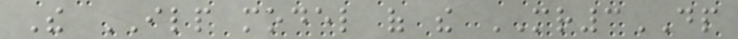The ILP model of the MR3DP
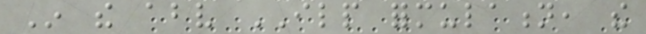In the above ILP formulation, the
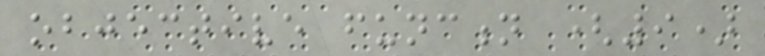objective function (9)
